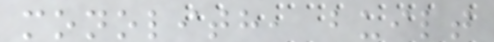monolith, built
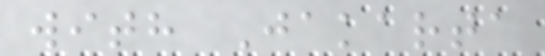with Jakarta
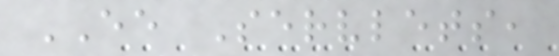EE Servlets,
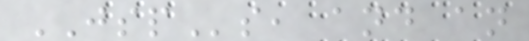JSPs, and an
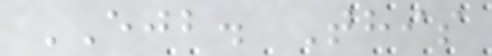EJB. This
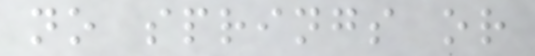no springs or
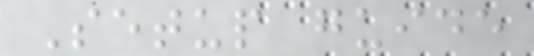Setup guide
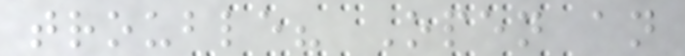trouble? Open an
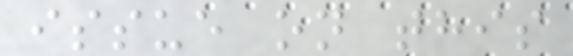issue on this
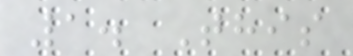1. This
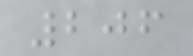206
